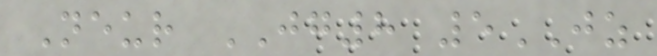Neur JG8 5JZ
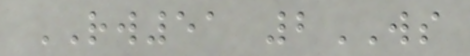RW51 2WS
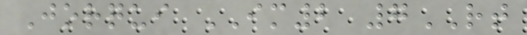Jorqui IM2 7RT
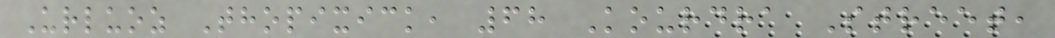Urluoz Thopixick, 68 Kourdra Street,
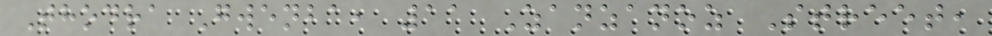Thodra Gwenba, 11 Zanzanoz Street,
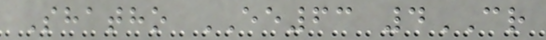Shatho EE63 4CR
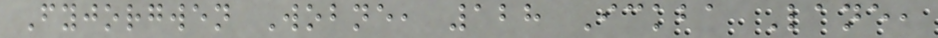Fyjorgwen Wobne, 128 Ickba Lane,
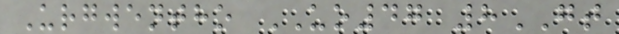Urgwentho UO47 8GT
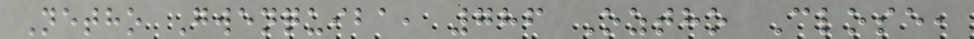Netho Gwenquiba, 786 Oztho Close,
